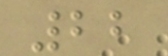22
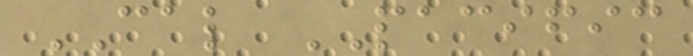CAL PACIFIC
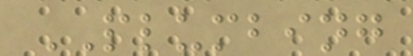PLUMBING
